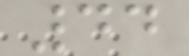44
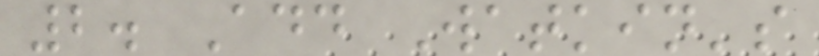2. Add Watkin's
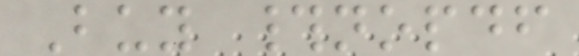Buy #nopdf
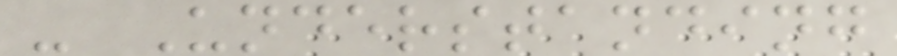- Understanding
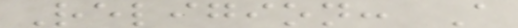Religion: A
